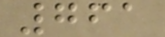761
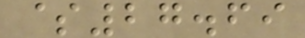$27.69
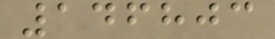146803
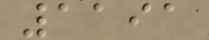1191
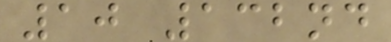10 132nd
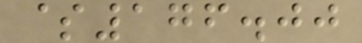$176.00
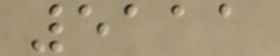5111
